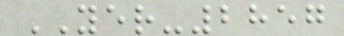YER-2857
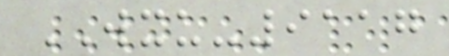WXU-9117
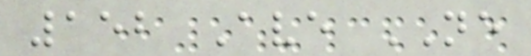152 Ave NE
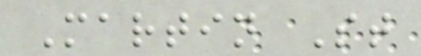Martin St
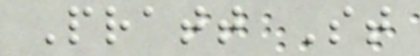Pratt St
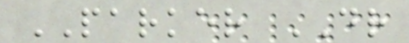PARKER DR
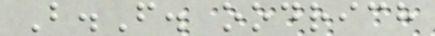B.F. oodrich
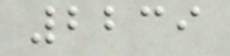2239
